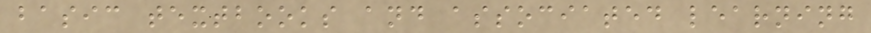basic textbooks and associated learning
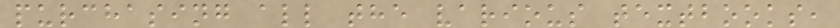purchasing all the various textbooks,
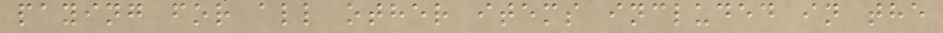paying for all other items included in the
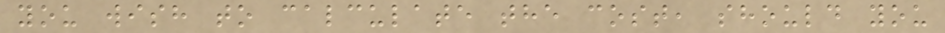you wish to calculate the cost, should you
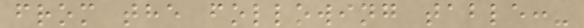from the following table:-
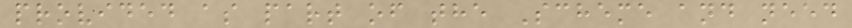provided as part of the Scheme and need
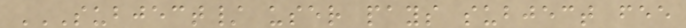SUBJECT/ USER PAYS SUBJECT FEE
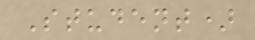Student)
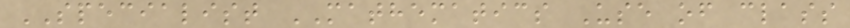SPECIALIST MATHEMATICS Use of class
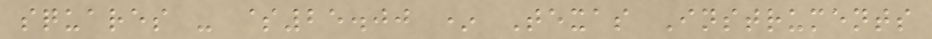squares - $25.00 * Texas Instruments
